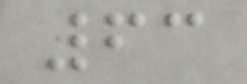63
